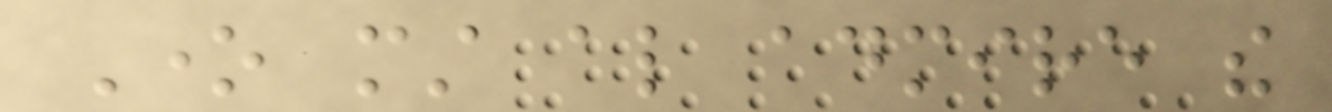One must also admire the
